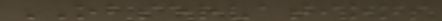OBSERVATIONS
